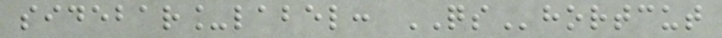sidebar_label: QShortcut
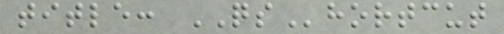title: QShortcut
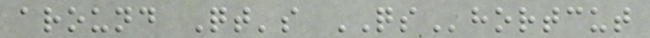around Qt's QShortcut
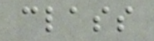class
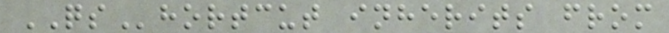QShortcut inherits from
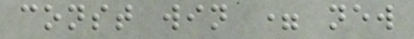const win = new
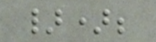});
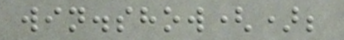win.show();
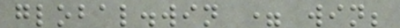global.win = win;
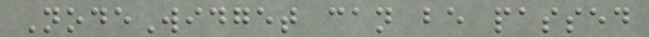NodeWidget can be passed
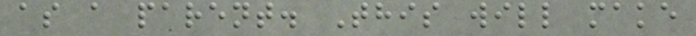as a parent. This will make
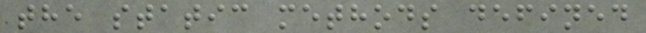the static methods defined
